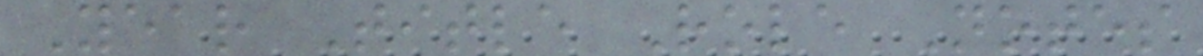Year Title Role Notes
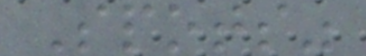Spots"
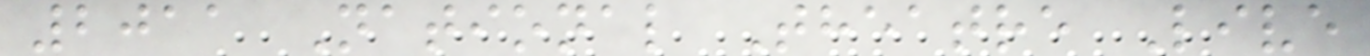2011 National Theatre Live
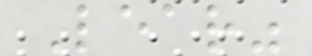Lear"
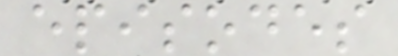episodes
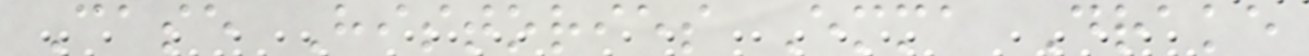Case Histories Emma Drake
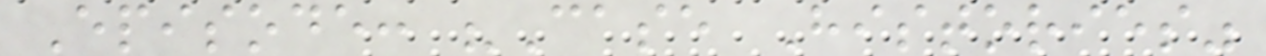Episode: "Case Histories"
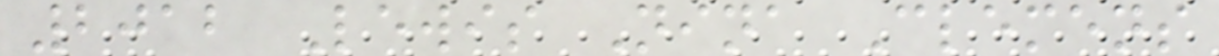2012 Lewis Nina Clemens
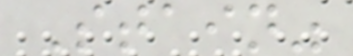Stain"
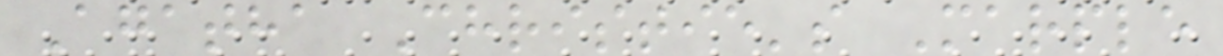Agatha Christie's Marple
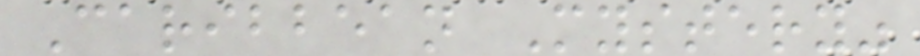Caribbean Mystery"
